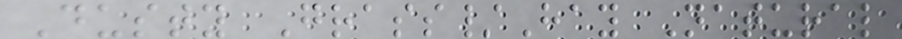Dusty Grass/Hay Natural
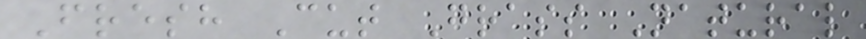Fresh Cut Grass Natural
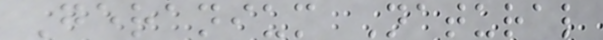Geranium Natural
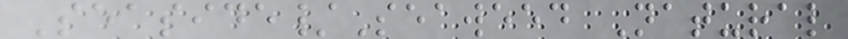Seaside/Seaweed Natural
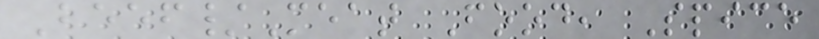Beef/Meat Food, Spice
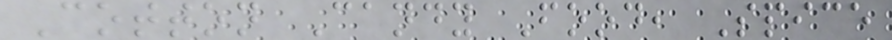Cotton Candy Food, Spice
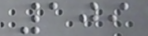109
